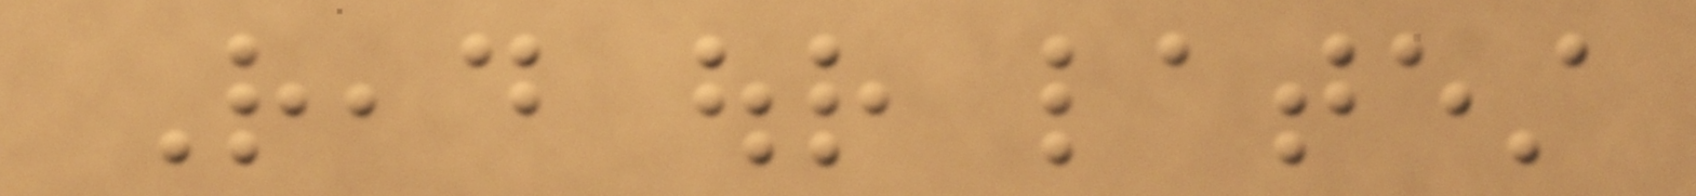Read our latest
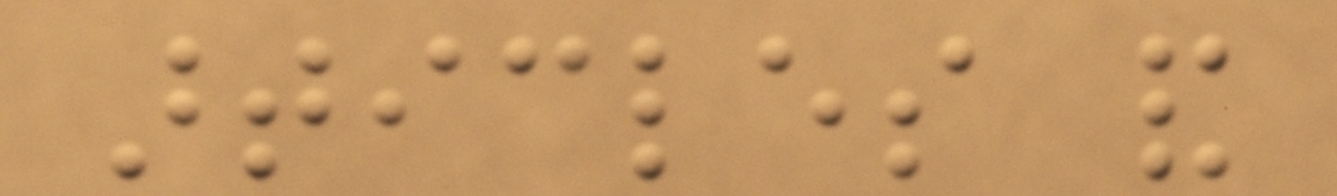articles and
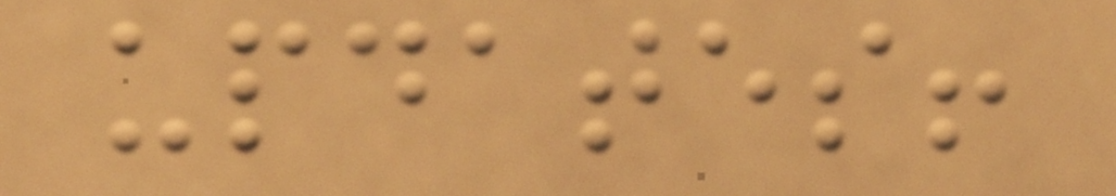updates!
